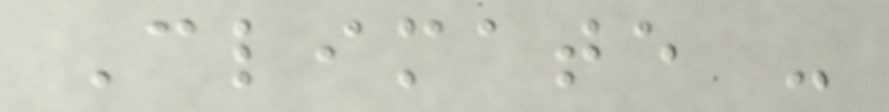Climate -
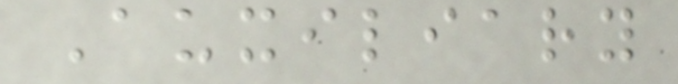Auxiliary
